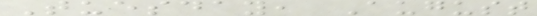Tuesday, August
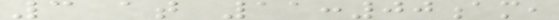3 at 11:00am,
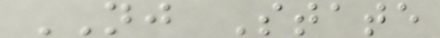NJ State
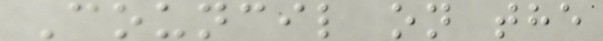Council on the
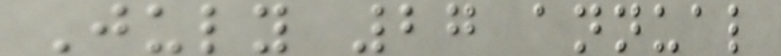July 27 annual
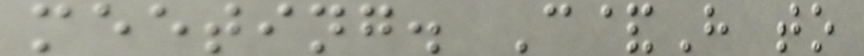meeting. C&H to
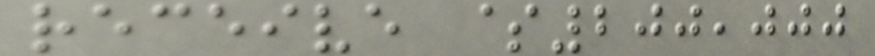receive $200,000
